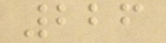226
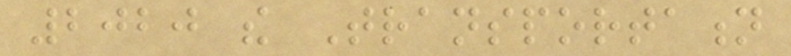2020 the Transportation
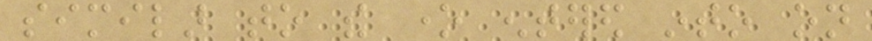similar to the one entered into on
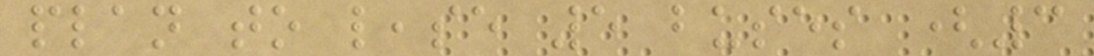plan to lease 5 buses (3
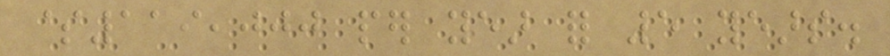$119,000 per year for 5 years.
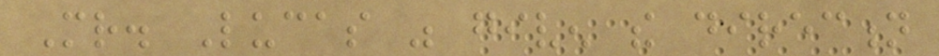Mr. Lucas was given the direction
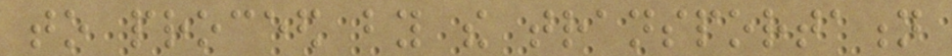to proceed by the transportation
